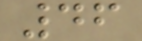46
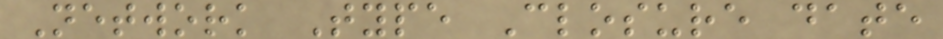Network Type Closure date
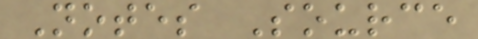Notes Source
